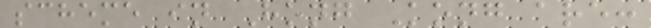scheme in Hong Kong are:
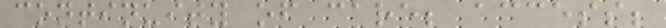continuity of care; access;
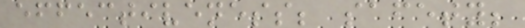effectiveness; safety;
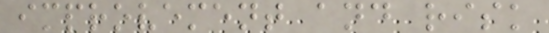improvement and risk
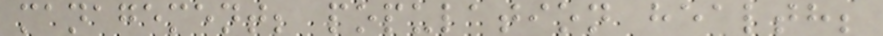management; population health;
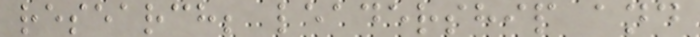research; leadership and
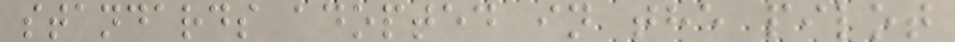standards adopted in the pilot
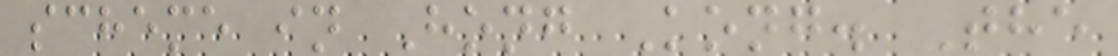scheme in Hong Kong. The
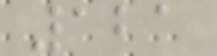121
